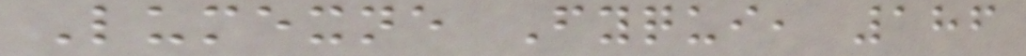Lumexne Fyqui, 186
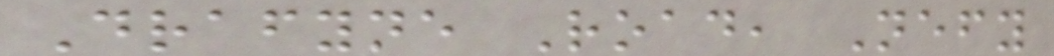Drafyne Road, Nefy
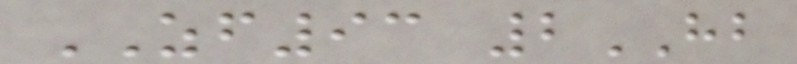ZF93 2HB
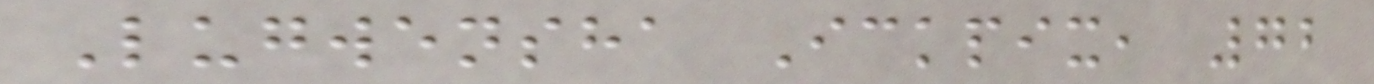Lugwensha Ickpix, 72
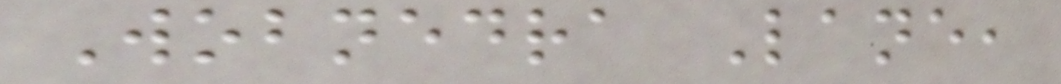Wobnedra Lane,
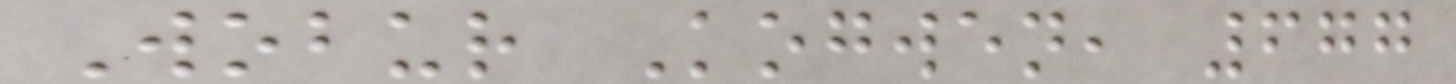Wobur Kogwen, 677
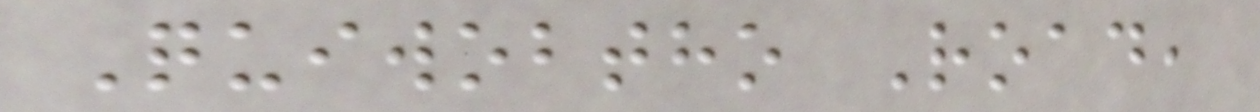Quiwobtho Road,
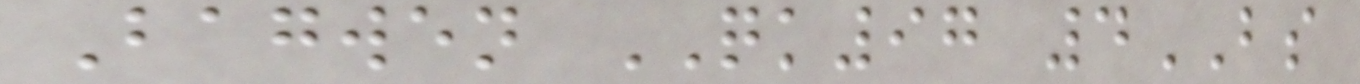Bagwen QK97 4BS
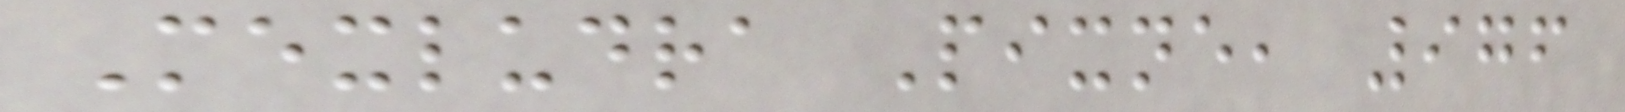Mexludra Pixne, 976
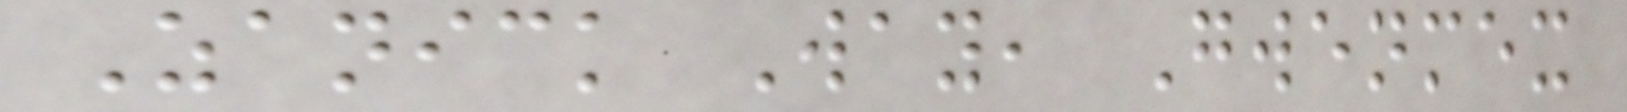Zanick Way, Gwenmex
